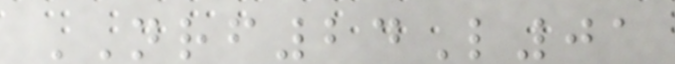NRF24L01
